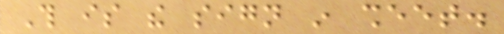This is the sign in sheet.
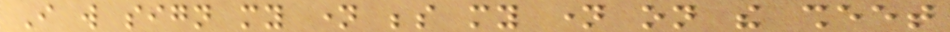I will sign my name beside my name on the sheet
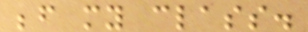before my class.
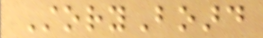StoryBoard
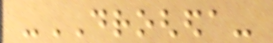-DROGHEDA-
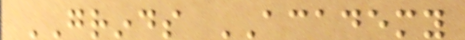GRINDS ACADEMY
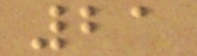21
